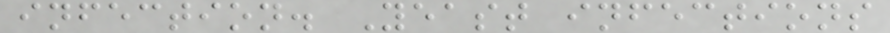infection. Yeast infections
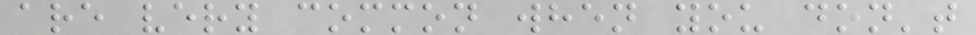are very common when you don't
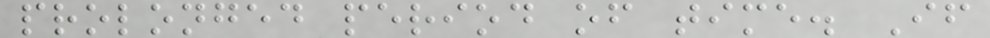prolonged period of time. If
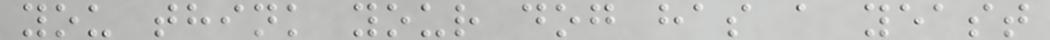you think your dog has a yeast
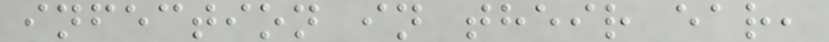infection in their ear,
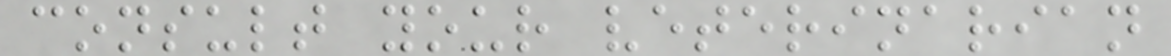consult your veterinarian
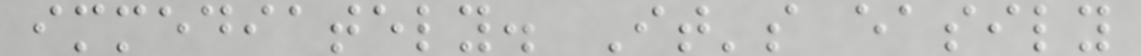immediately. It's easily
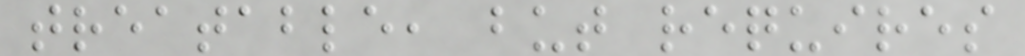treatable, but requires
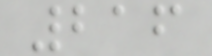216
